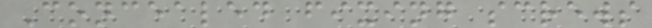Concealed fixing screws
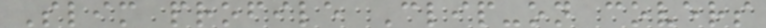Slim profile Clip-on covers
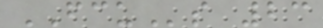FCUs 23
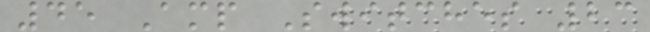45 Amp Switches 23
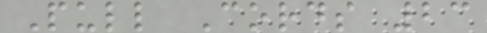Pull Cords 23
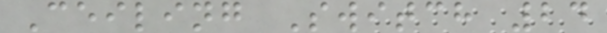Ceiling Switch 24
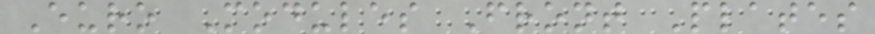Euro Modules Front Plates
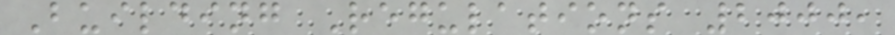Building Regulations 2000,
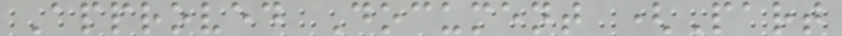Approved Document (Part
